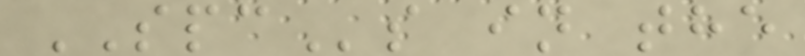SPCs in the
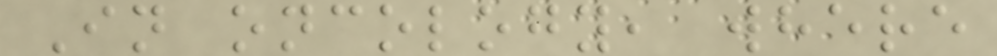In oncology, where
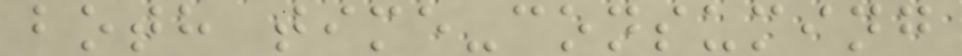both time-consuming
